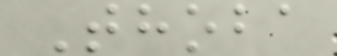Thoba
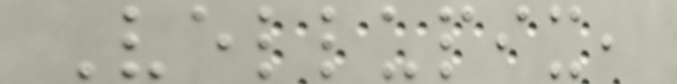Vellupix,
